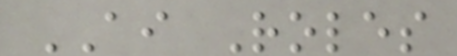AI Roles
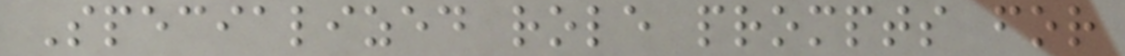Specialized role prompts for
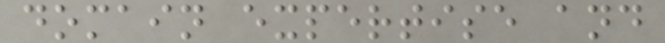domain expertise and
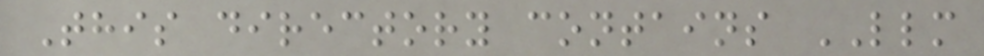This directory contains LLM
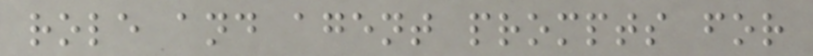role and agent prompts for
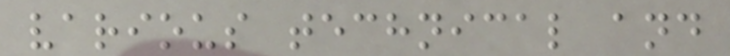various technical and
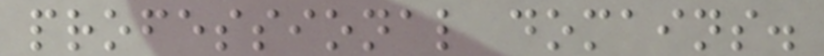professional domains.
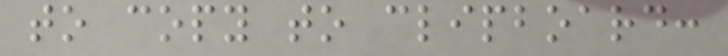to copy to clipboard:
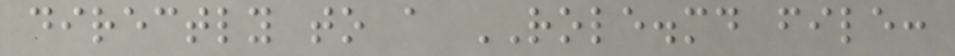directly to a ROLE.md file:
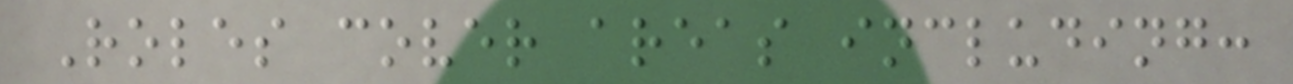Roles cover areas including:
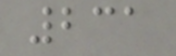231
